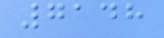7148
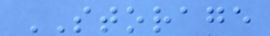STORAGE
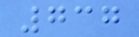737
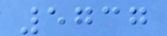5737
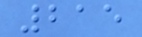215
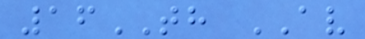16TH AV
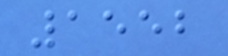1552
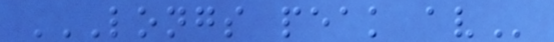LONGS PEAK AV
